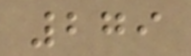279
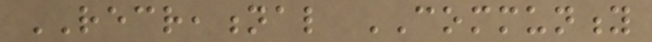RECREATIONAL COMMUNITY
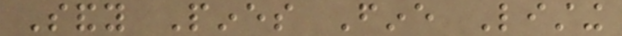Sandy Pines Fine Listing
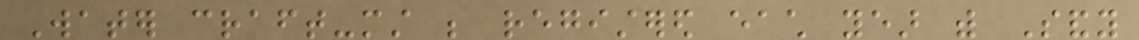Water craft-must be registered each year with Sandy
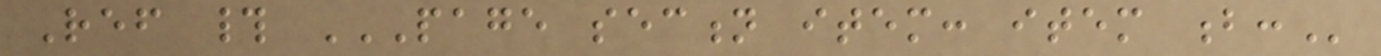Ref # PAGE SECTION ITEM: ITEM B:
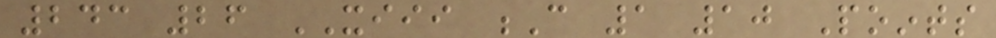243 26 XIII C 1 10 Points
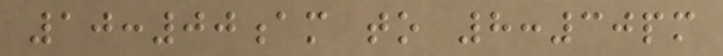10:00am to 8:30pm
